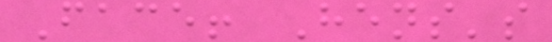Face! Hens's
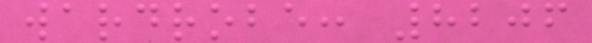wardrobe: 8206
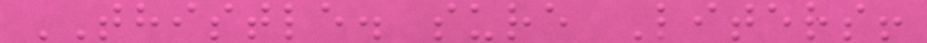THISTLE. sure Liters!
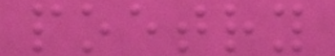poetry
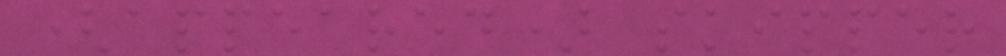(appeared) skipper
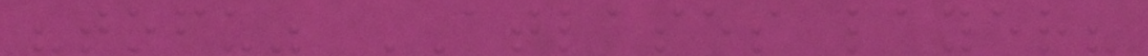"tofu" ATLASES layer?
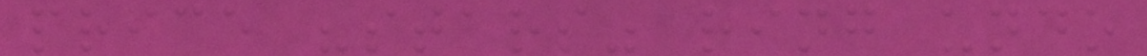price "stars" ring undo
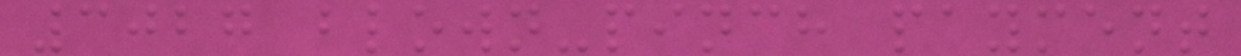3027 blown-pinch payment
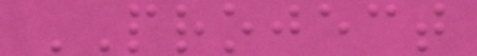PROJECT
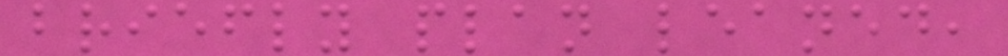briefly plan leaned,
